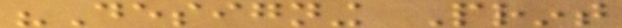"Designing Print
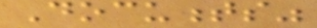Documents"
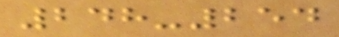248-254
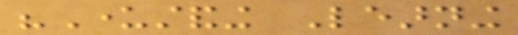"Understanding Learning
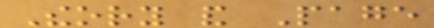Theory and Page
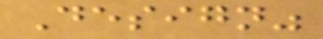Design"
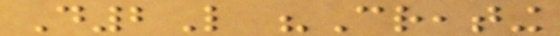D2L "Creating
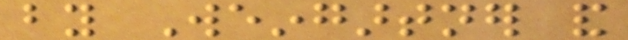by Weingartner and
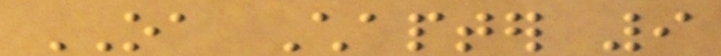OA Chapter 9
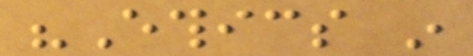"Ethics in
